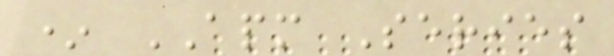* APM Series
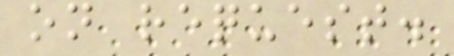on request.
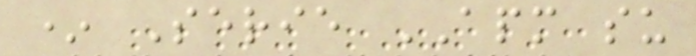* Serie APM su
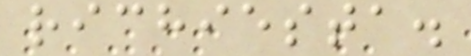richiesta.
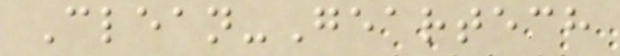Clean-Geartech
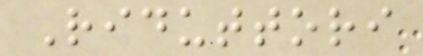Riduttori
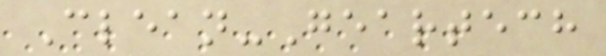Clean-Geartech
